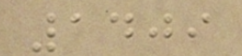1409
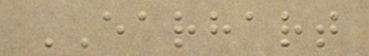EARHART
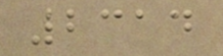2314
